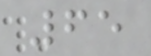65
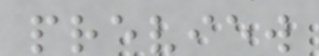preview
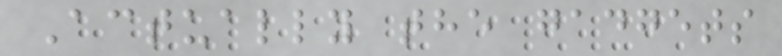Actually the gadgets
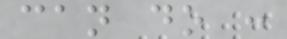can do :
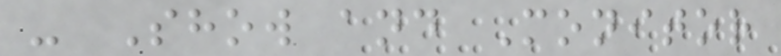- Show and Monitor
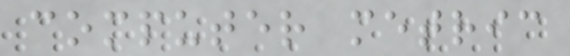computer metric
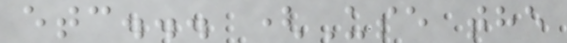etc... (Use the
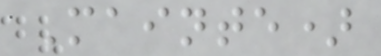Mainte)
